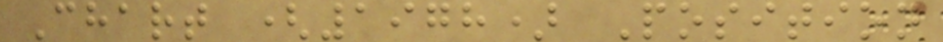Chart (1978) Position
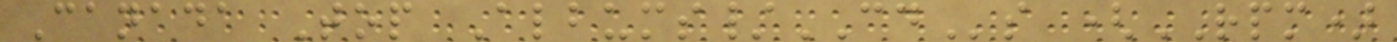Canada Top Albums/CDs (RPM)
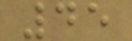45
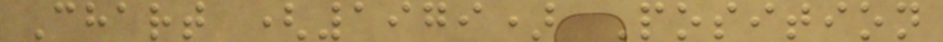Chart (1979) Position
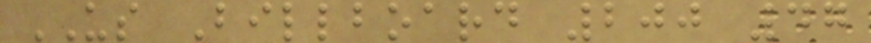US Billboard 200 47
